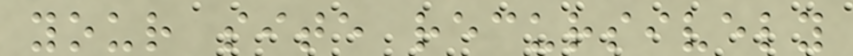your site recursively
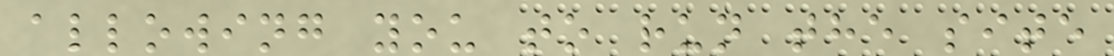allowing you to run the site
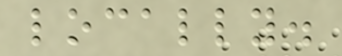locally.
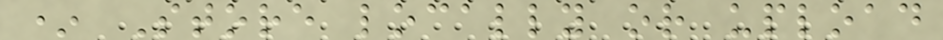* Store locally or upload
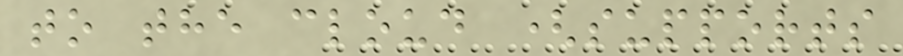to the cloud (supports
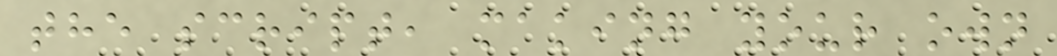the script, making your own
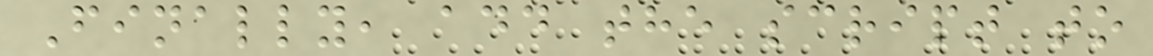Finally, add the script to
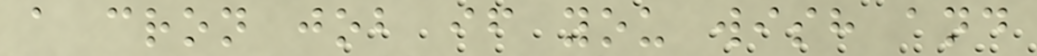a cron job if you wish and
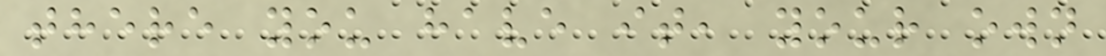there you have it, your own
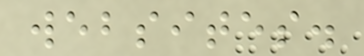websites.
